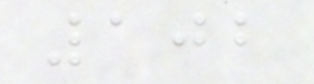102
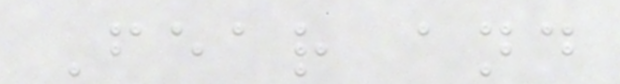Fear and
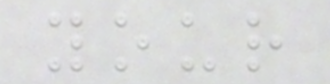your
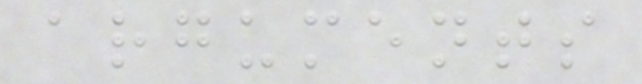arguments
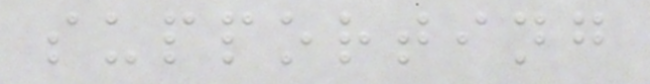supporting
